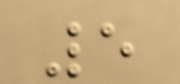5
